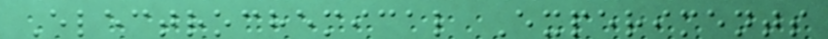Electrochemical Experiments
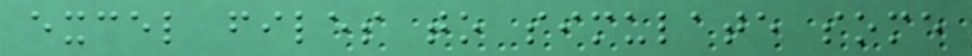excel files to simulate some
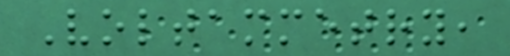Voltammetry,
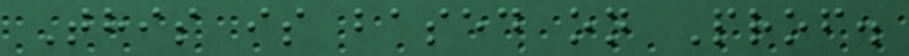This is based on Prof.
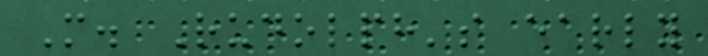M. Rudolph's early
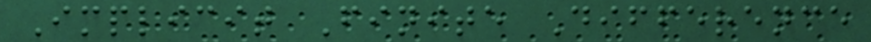Implicit Finite Difference
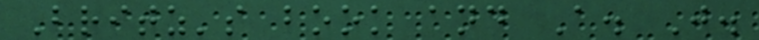Britz's book and A. J.
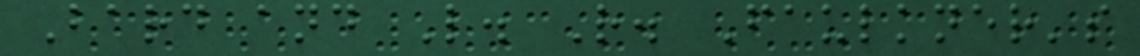Bard and L. R. Faulkner's
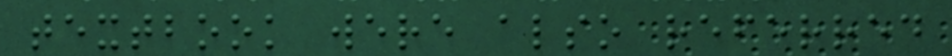textbook were also referred
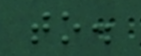to.
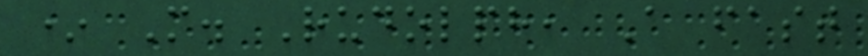* M. Rudolph, A fast
